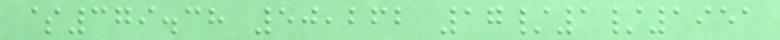$379.38 50,262 17/1/1951
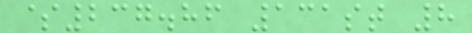$237.86 131st 8
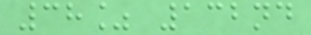38% 132nd
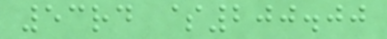53rd $200.00
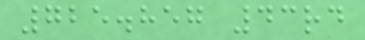725.857 43rd
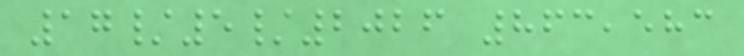17/5/2026 863,583
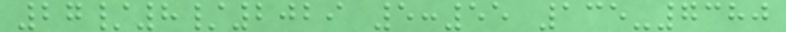27/8/2029 5:55 135-7380
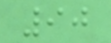90
